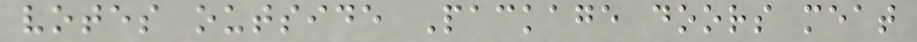votes outside Package doors meat
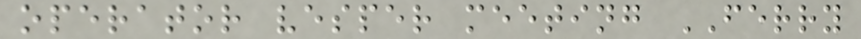operator vesper meeting FERRY
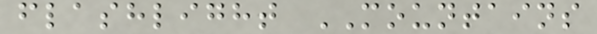flashlight MOUNTAINS
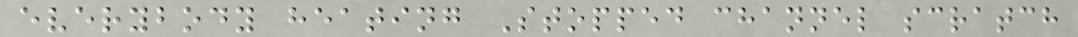everybody heating Stopped channel scratch
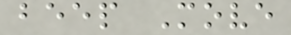beep Move
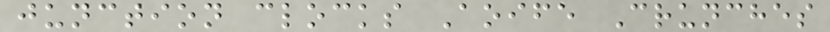junction clocks Aoife Crunches
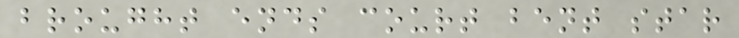brought ends court bent star
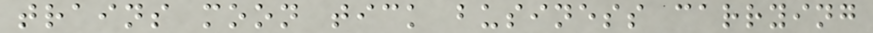trains moon tick business carrying
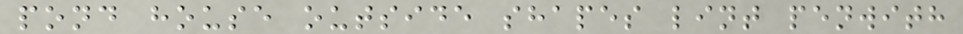pond house outside shapes lint penwith
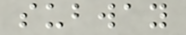subway
